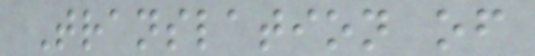Translation of
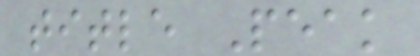title Peak
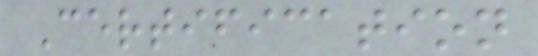Certification
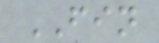FIN
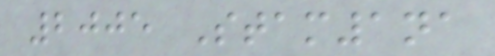2005 Stam1na
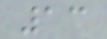13
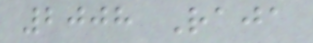2008 Raja
